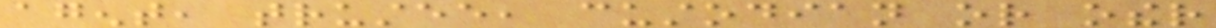agent, trustee, custodian or other
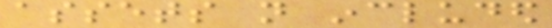assets not included
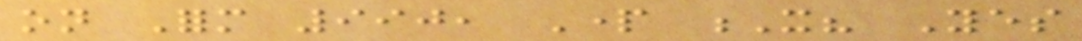on Form 990, Part X? Yes
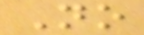No
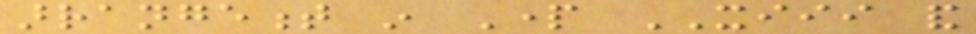arrangement in Part XIII and
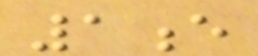1e
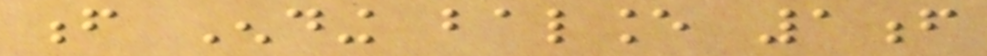f Ending balance 1f
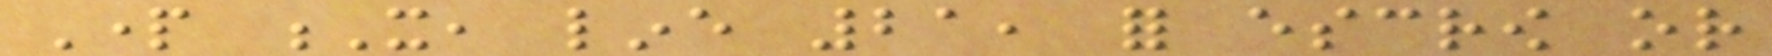Part X, line 21, for escrow or
